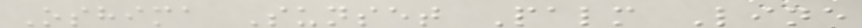Oshima Sunset Palm Line
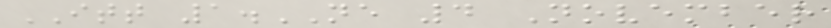ITT 1.NE 4 November
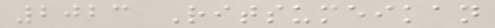2023 Ritsumeikan
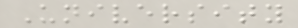University
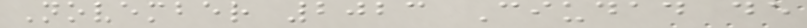November 2023 Ciudad de
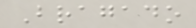Bragado
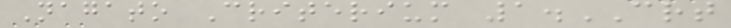Nagato Criterium 1.CRT
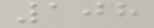108
